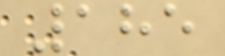185
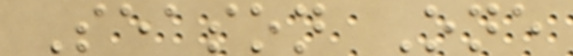Season One
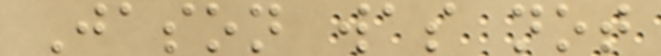Jason was not
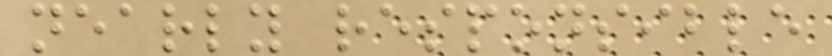nearly responsible
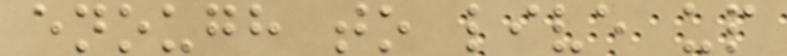enough to live up
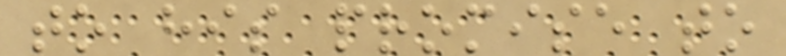to his promise to
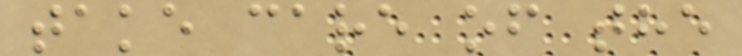take care of the
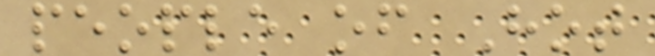people of Hot
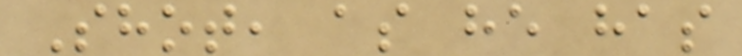Shot, as he has
